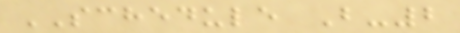SCHEDULE B-2
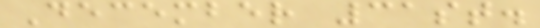December 31st.
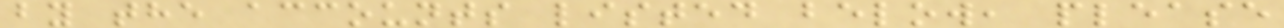by the accounts listed below, please
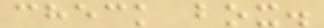check box.
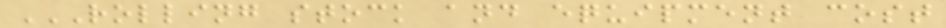ROLLING STOCK AND EQUIPMENT COST
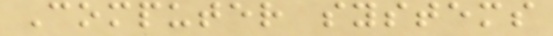Computer systems
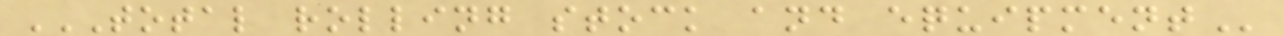TOTAL ROLLING STOCK AND EQUIPMENT
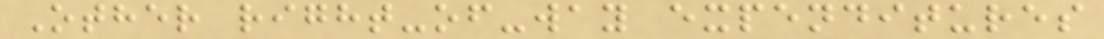Other right-of-way expenditures
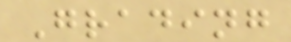Grading
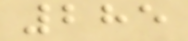285
